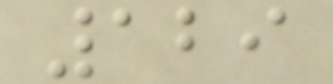129
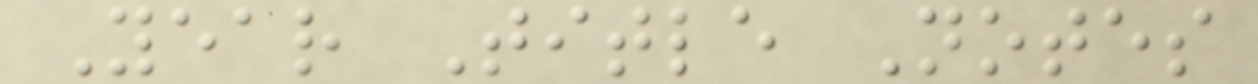Year Title Notes
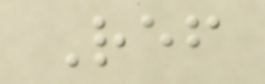Ref
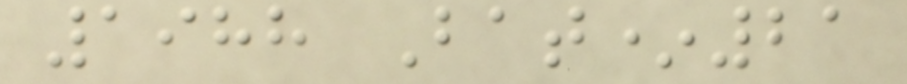1988 Bat*21
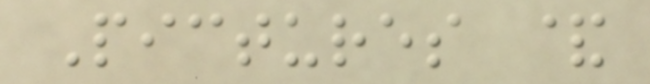Pictures &
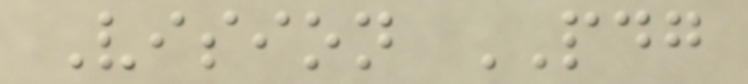Vision PDG
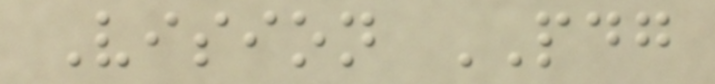Vision PDG
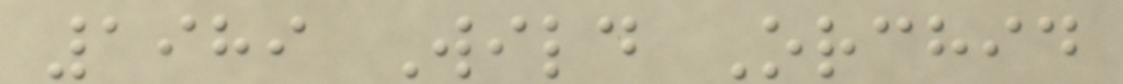1989 Wild Orchid
